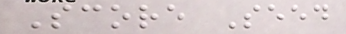Score Seed
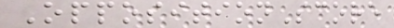OppositionScore
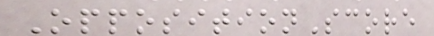OppositionScore
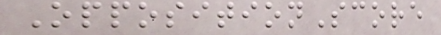OppositionScore
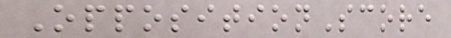OppositionScore
